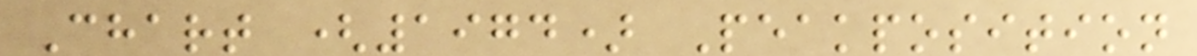Chart (1974) Peakposition
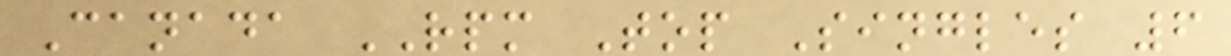Canada RPM Top Singles 6
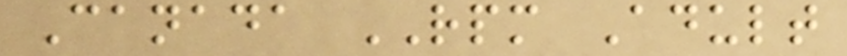Canada RPM Adult
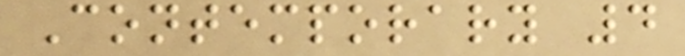Contemporary 4
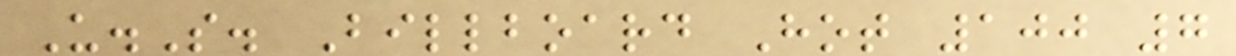U.S. Billboard Hot 100 7
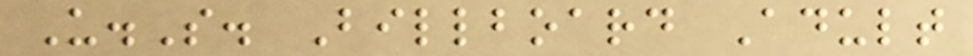U.S. Billboard Adult
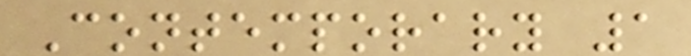Contemporary 1
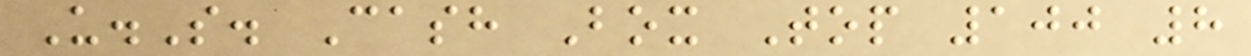U.S. Cash Box Top 100 8
